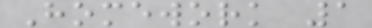Homework 1
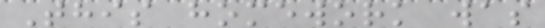This homework was
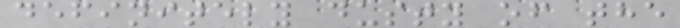definitely dusty of the
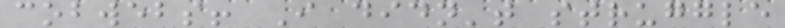cobwebs! I didn't struggle
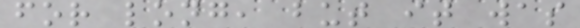for long, but it was
